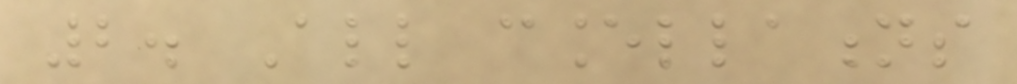2. All cancellations
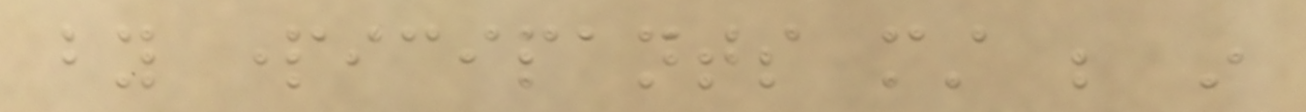by participants must be in
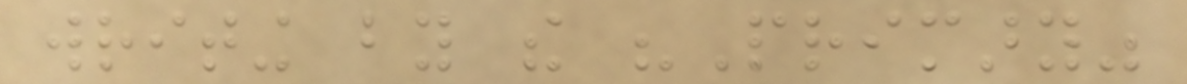writing by the "Primary"
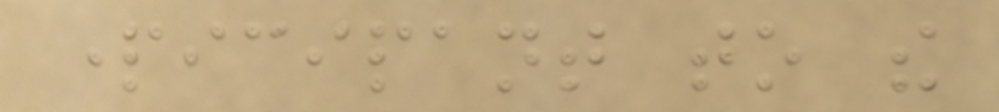participant to the
